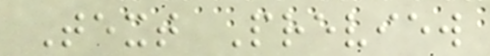Text Preview
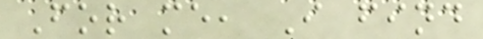For me, I find
